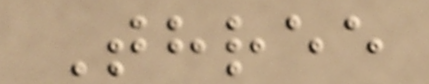Three
